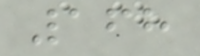168
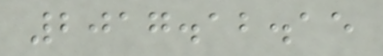2017.12.15
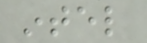intel
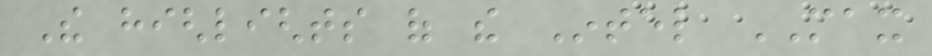The highlights of the Intel MAX
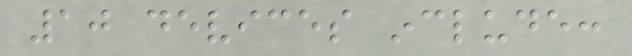10 devices include:
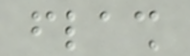flash
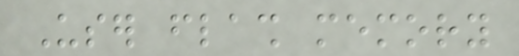User flash memory
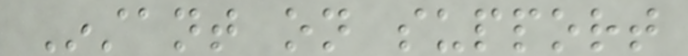Instant on support
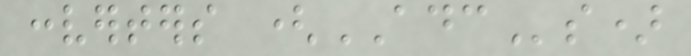converters (ADCs)
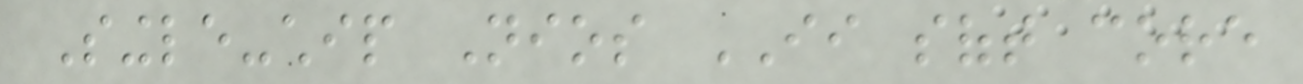Single-chip Nios II soft core
